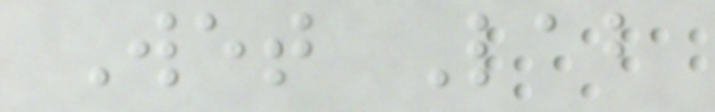Wet Lab
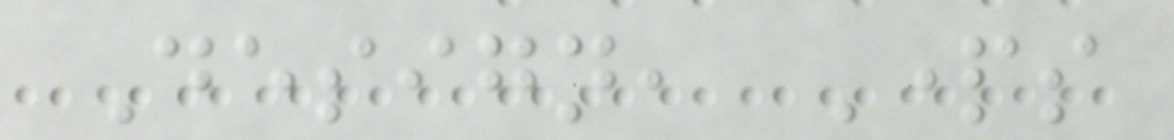Design, Parts
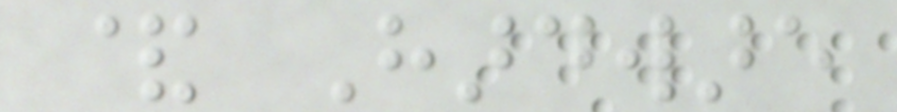& Hardware
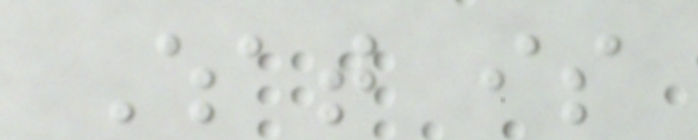What is
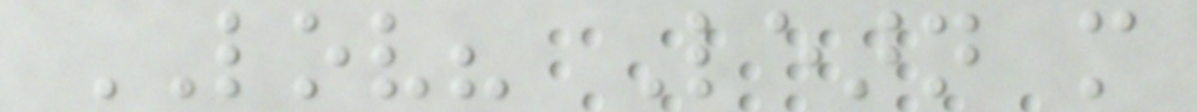LOV? Learn more
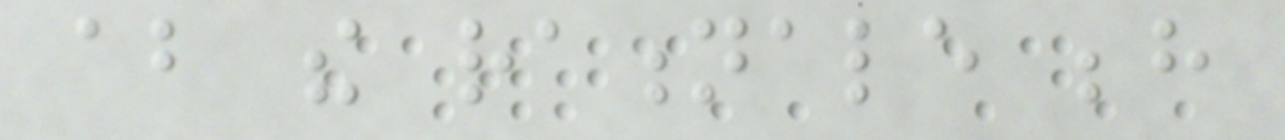about the rationale behind
